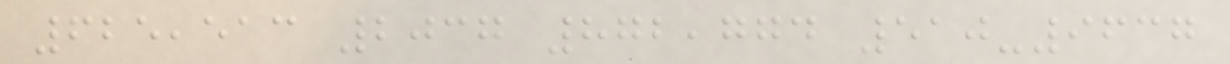625,513 2037 872,774 510-9637
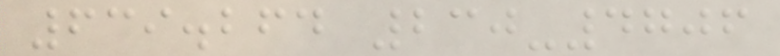639.264 230-4706
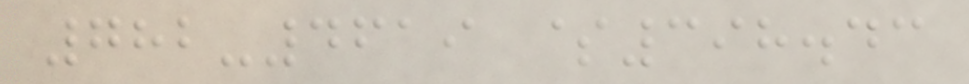782-4619 $398.43
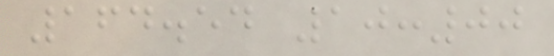164.54 10:00
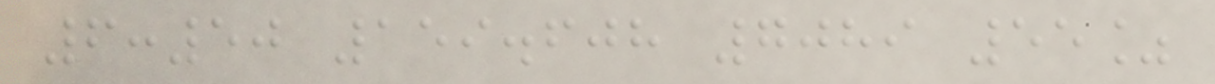6:50 159.608 7089 55%
